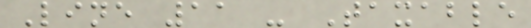Line 11 - Taxable
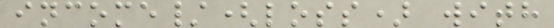income/(loss) with
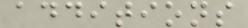additions
